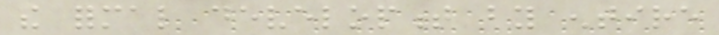the formal development by entire
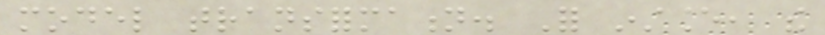model transformation. For instance, the
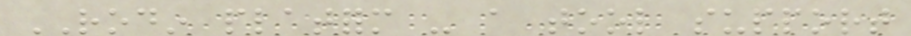RODIN platform - a tool support
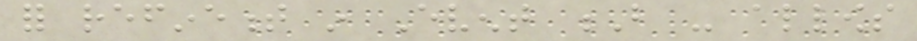for refinement in Event B - allows
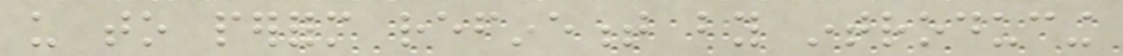us to perform refinement by introducing
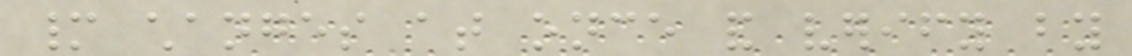many changes at once and verify by
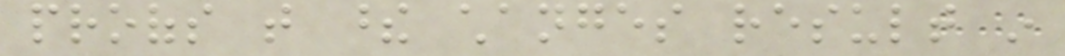proofs that these changes result in
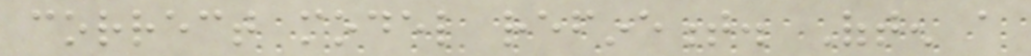correct model refinement. Often a
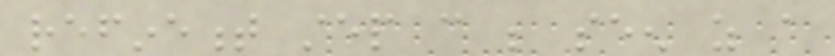refinement step can be seen as a
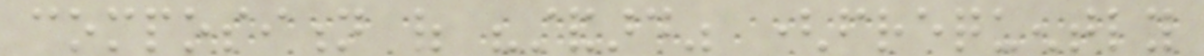composition of "standard" (frequently
